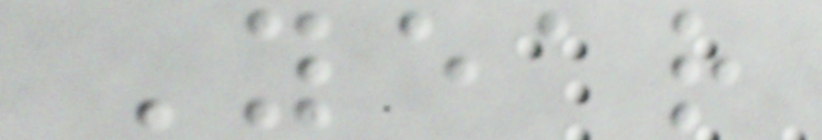Year
